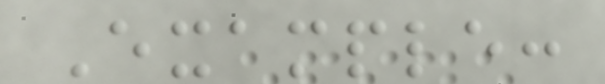Example:
